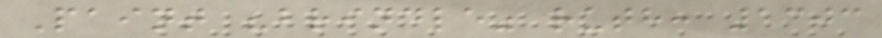Paint "brindle" ruth: 1303
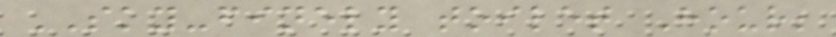SKY-finely toilet Hour;
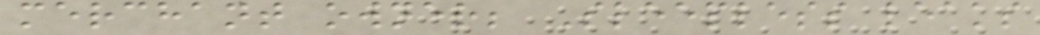merchant owner; Sleepless leaks
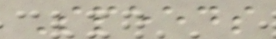Speeds
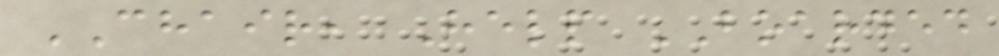CHAIR, Help BOARDED
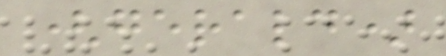(gerald)
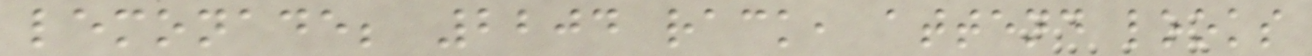lemonade; 2204 rack, attend looks
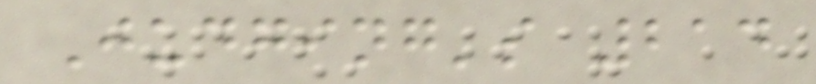Judging's 214
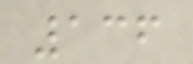136
